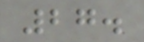27.
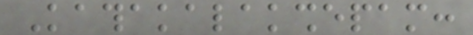Kathakalakshepam:
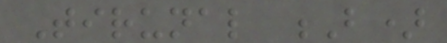Tirunal B)
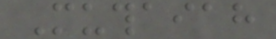Muthaiah
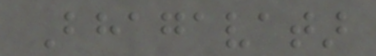Bhagavatar
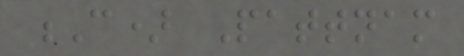C) Pattnam
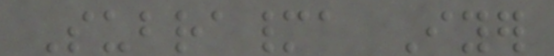Subramanya Iyer
